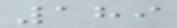189
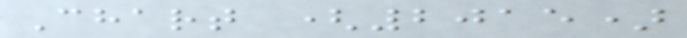Chart (2015)
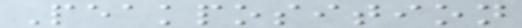Peakposition
